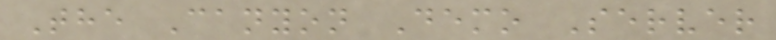The Canyon Demo Server
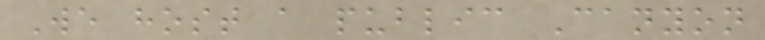We host a public Canyon
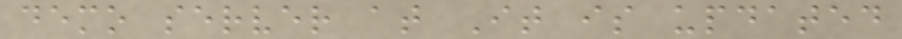demo server at It is updated
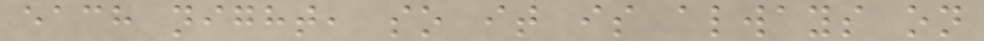each night, so it is always on
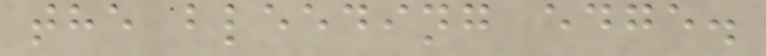the bleeding edge.
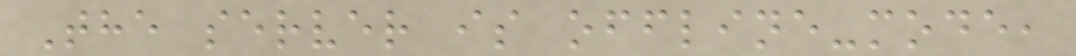The server is offline-mode,
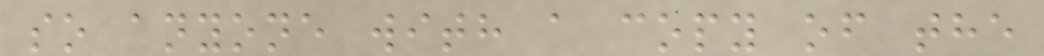so anyone with a copy of the
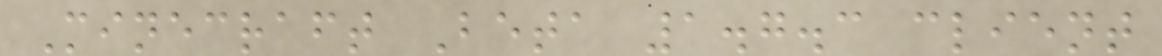Minecraft Beta 1.7.3 client
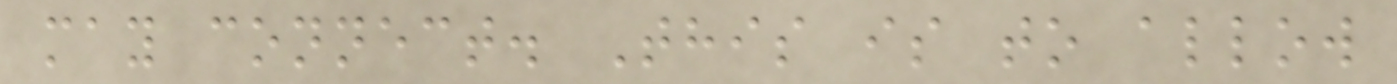may connect. This is to allow
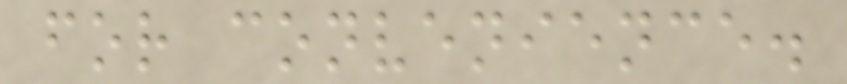for convenience.
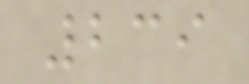239
